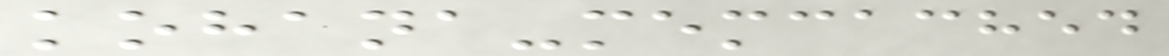kohana-memcached
